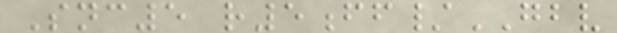Snc5 r5ff/GBV
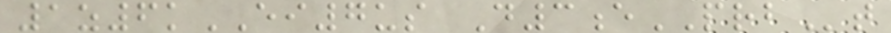1z6kEI7us D3ePRBt
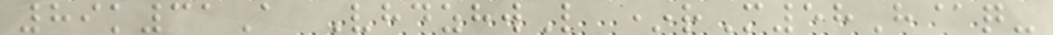89k31A VhdzhwL *rM58H@q-
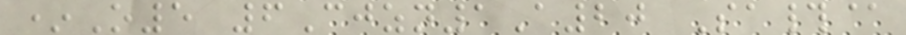*O5 6Cjzn1A20 Sa#@
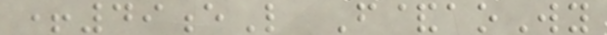+49eL F&aoWy
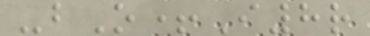-bO+I8r
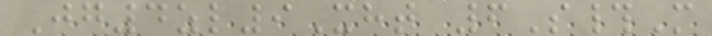Jg4zl9Xht 6S#M
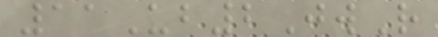11Ub2JwR
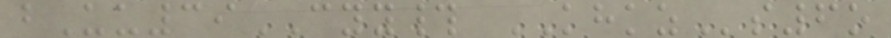bUu39CYY# KHKZs6o
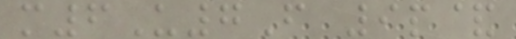m6U7F 9p&
